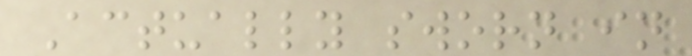Actually sworn in
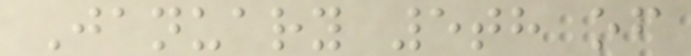January 5th of
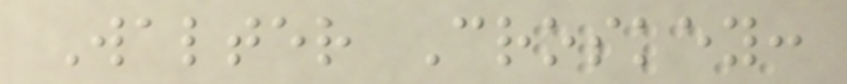Walter Croskey:
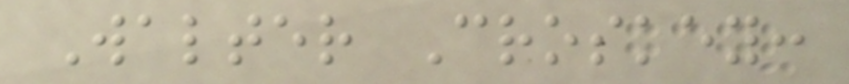Walter Croskey:
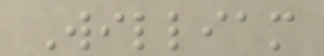William
